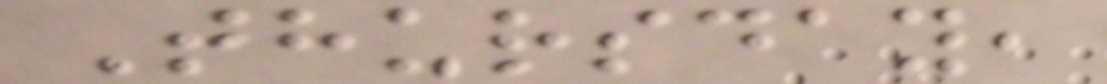Thursday,
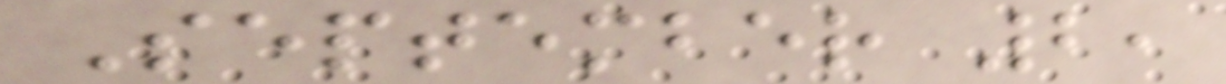September 2,
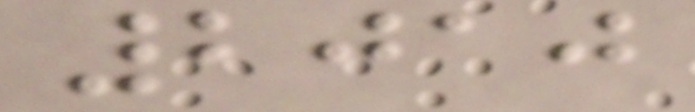2010
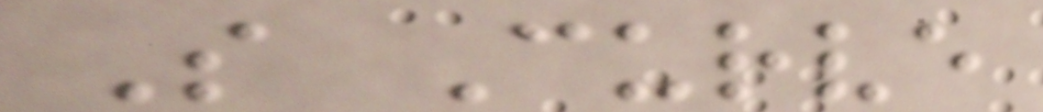S Curve
